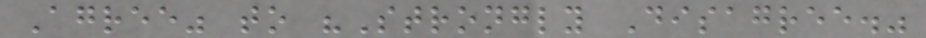Agree" to "Strongly Disagree."
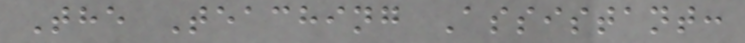The Teaching Assistant:
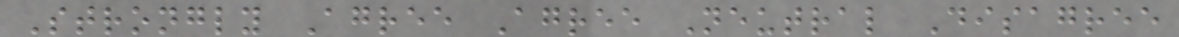Strongly Agree Agree Neutral Disagree
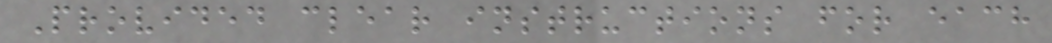Provided clear instructions for each
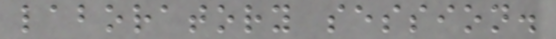laboratory session.
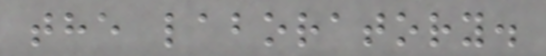the laboratory.
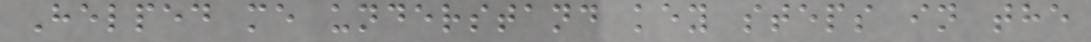Helped me understand key steps in the
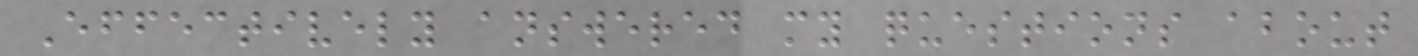Effectively answered my questions about
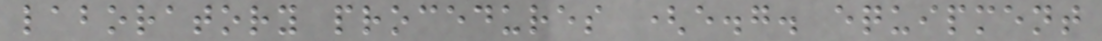laboratory procedures (e.g. equipment
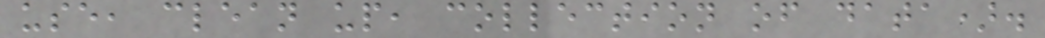use, clean up, collection of data).
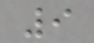9
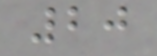20
